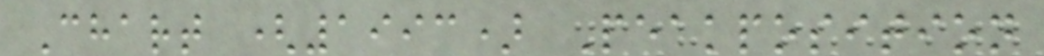Chart (1993) Peakposition
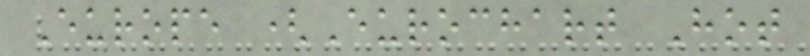Europe (Eurochart Hot
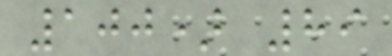100) 89
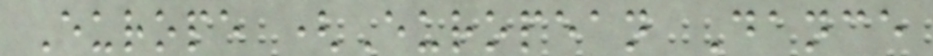Europe (European Dance
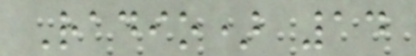Radio) 14
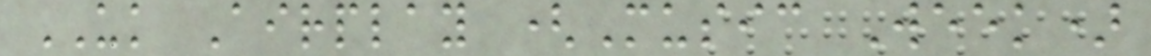UK Airplay (Music Week)
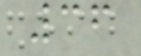36
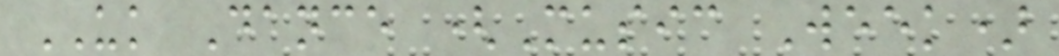UK Dance (Music Week)
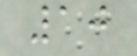10
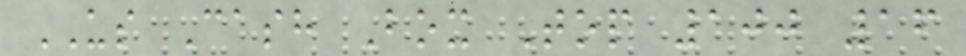US Cash Box Top 100 16
